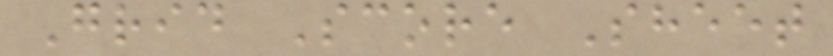Grid Score Sheet
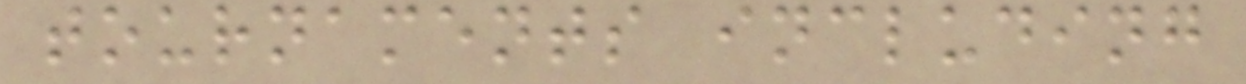tournaments including
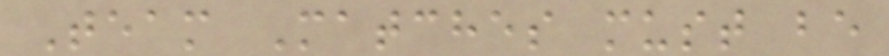Team Matches must be
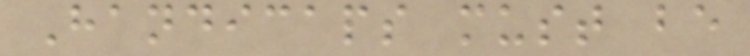Handicaps must be
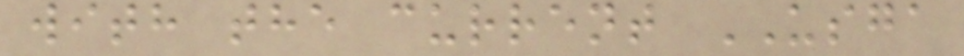with the current USGA
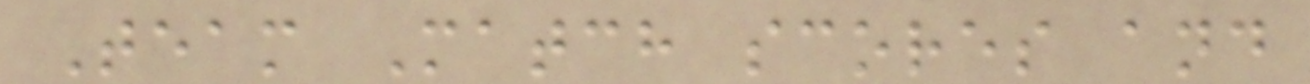Team Match scores and
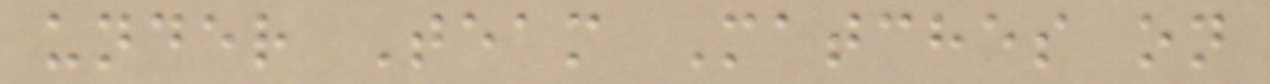under Team Matches on
